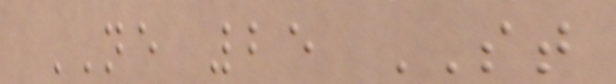NE 25 ST
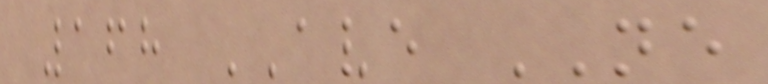168 AVE NE
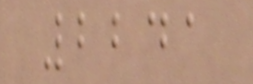2241
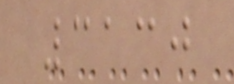3130
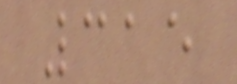315
